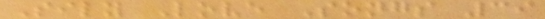Sily Love Songs 39
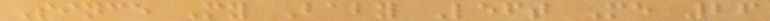Since My Baby Left Me 26
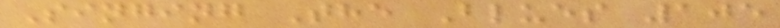Singing The Blues 105
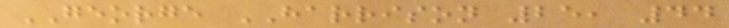GEORGE HARRISON 25, 44
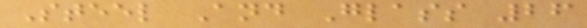Steel And Glass 26
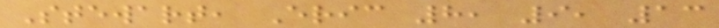Stewart, Eric 8, 9, 13
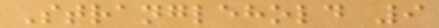Stranglehold 9
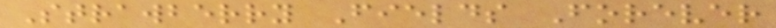Strawberry Fields Forever
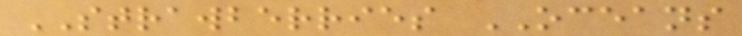STRAWBERRIES OCEANS
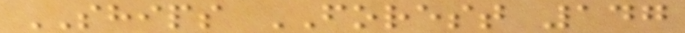SHIPS FOREST 147
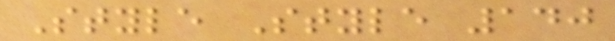Style Style 140
